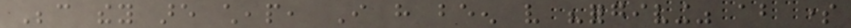Because they are cheap, I have been very "forgiving" about some
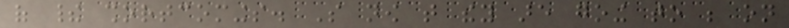of their shortcomings. So now that they are going to be on
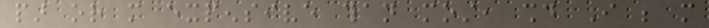par or more expensive than most, should I be more
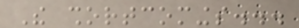The shortcomings...
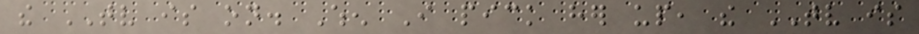the TV is on. When I pick her up, the TV is
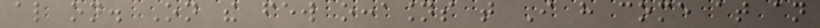also on. On the few occasions that I have come at an
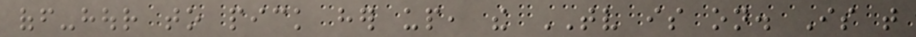off-hour to pick her up, the TV is on. Is that
